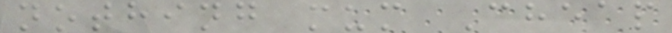nothing mum Cheap
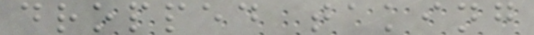dropped taking
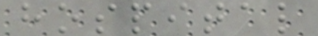hospital
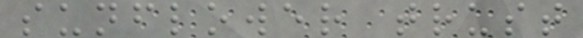sunflower trust
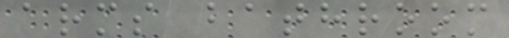arms bathroom
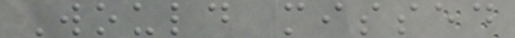Would missed
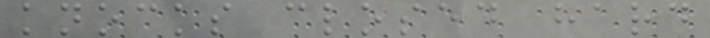knocks closed hard
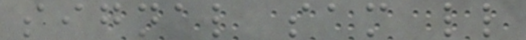signal sam ll
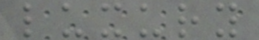luxury
